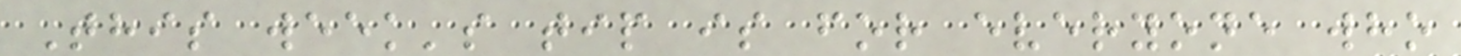This week's tip is for everyone who
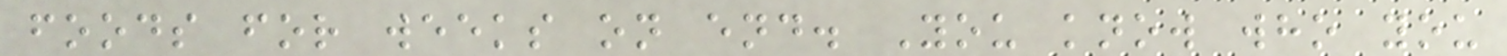foods for weeks on end. You know who you
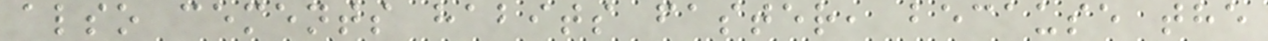also cements habits faster, because the
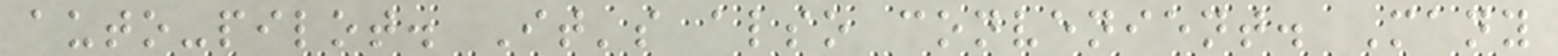auto-pilot. It's also convenient. Many
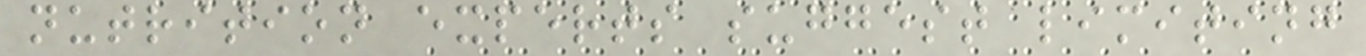nutrition experts suggest limiting
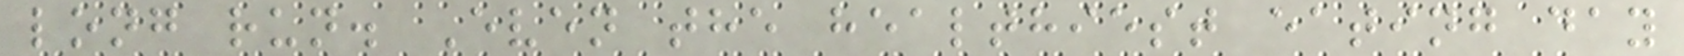long run. Even the healthiest eating day
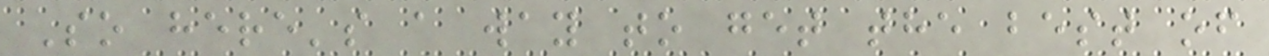So here's a way to get the best of
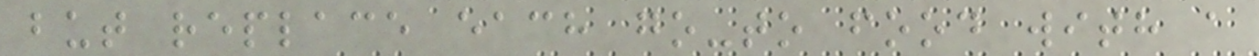but replace each go-to food with a
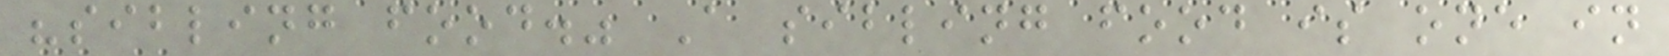"sibling food." A sibling food is one in
